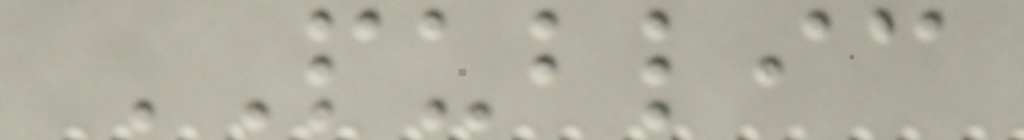PUBLIC
